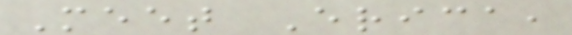Meet Erica,
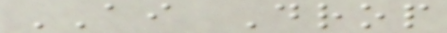AI Drop
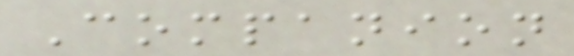Companion
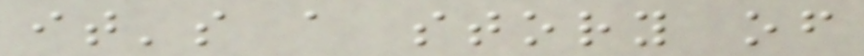it's a story of
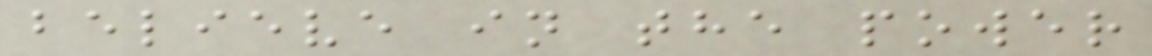believe in the power
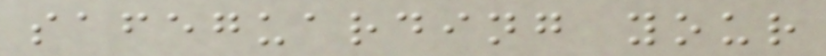safeguarding your
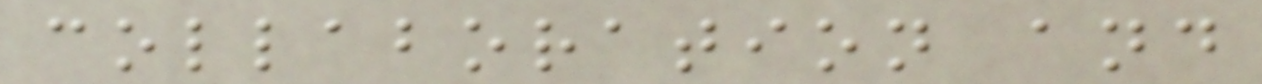collaboration and
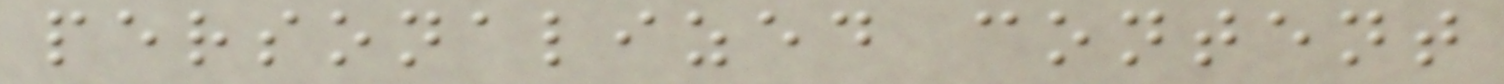personalized content
